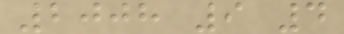2008 9 4
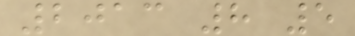2013 8 5
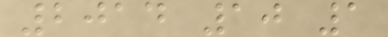2014 10 1
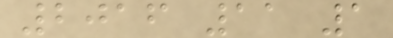2016 11 1
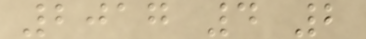2017 4 2
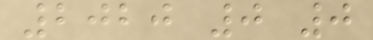2020 0 0
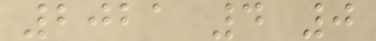2021 4 0
